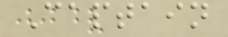Captain
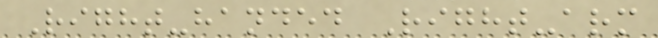Right-handed Right-arm
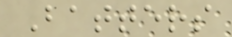Batters
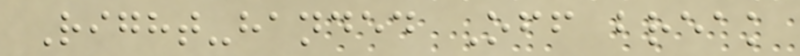Right-handed Off break
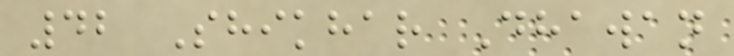42 Shikhar Dhawan
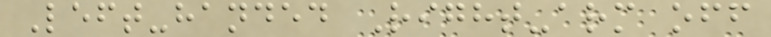Left-handed Right-arm off
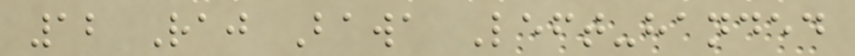12 Raj Bawa Left-handed
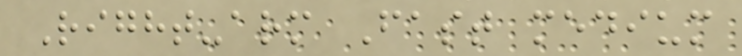Right-arm Fast medium
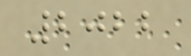2022
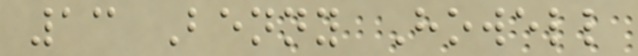13 Benny Howell
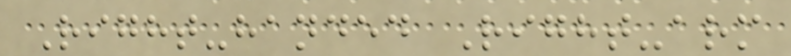Right-handed Right-arm
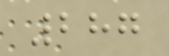287
